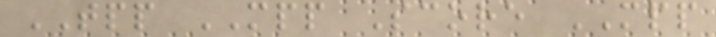TPP MPP Score MPP
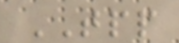TPP
